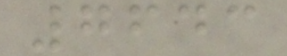7643
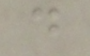d
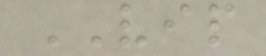VIP
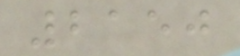2150
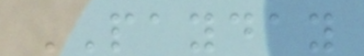PAYDAY
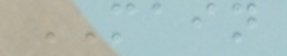MAIN
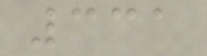331
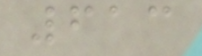613
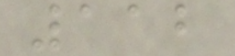112
